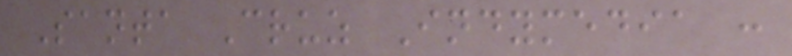Santa Cruz Indymedia :
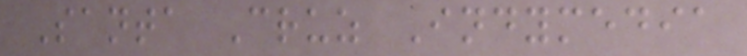Santa Cruz Indymedia
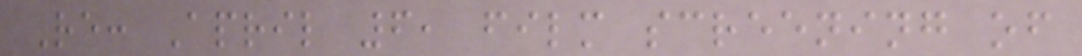Re: April 6, film screening of
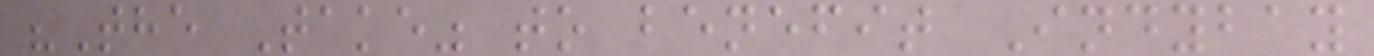"The Take" to benefit Indybay
